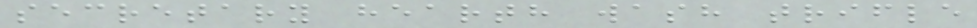secretary hearth wash trifle
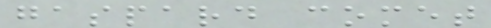gaspard comet
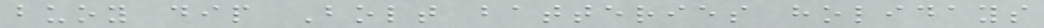buoy dip Bolt batteries holidays
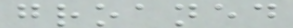groaned
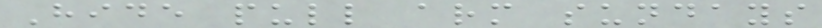Hide pull arm sundays
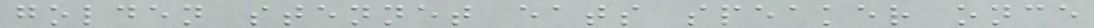golden stennet eats speaker once
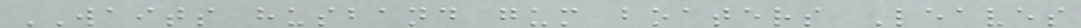WAITS husband gum boaters Leaves
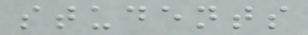students
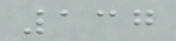137
